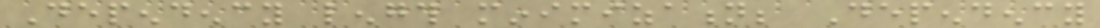Dependency length minimization; Dependency
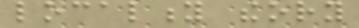locality theory
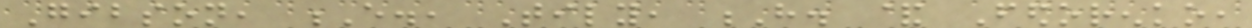Gibson, E., Tily, H. & Fedorenko,
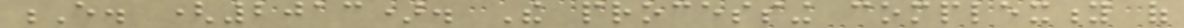E. (2013). The processing complexity of
